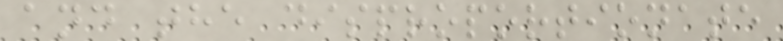and the disproportionate
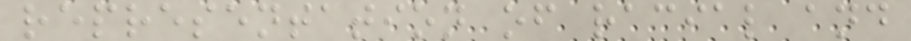representation of racial and
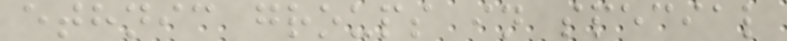ethnic groups in special
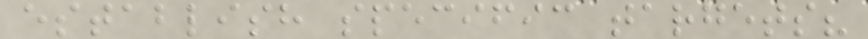establish specific targets?
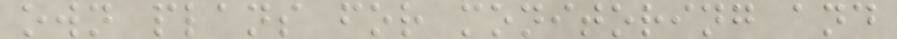own plans for monitoring and
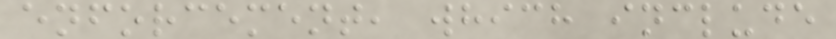enforcement, which include
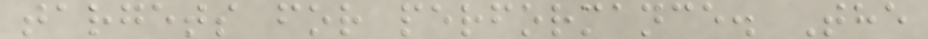targets for performance. The
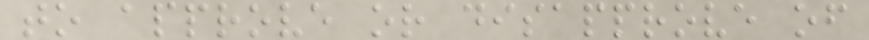to approve or disapprove of
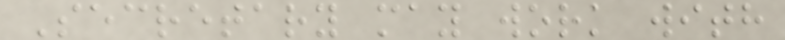Secretary may work with
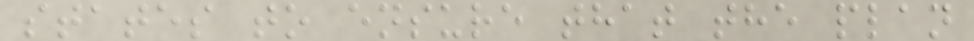states to ensure that the plan
